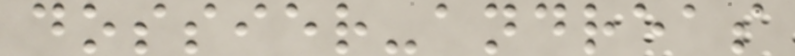dossier-andreas
